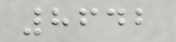8642
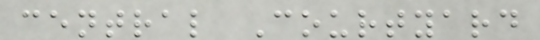central Courtyard
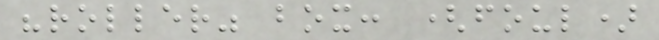"roller" box: (foul)
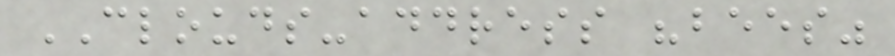CLOUDS-address "bees"
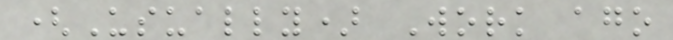(Usually) Work ago
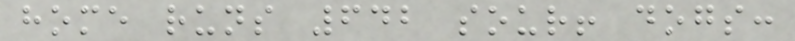home runs 642 sour! dogs:
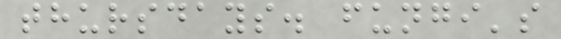thursdays. fungi's
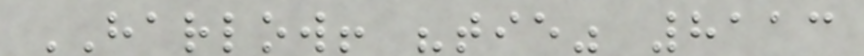HARLOW! "tie" 8113
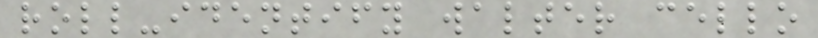roll-identify walter cello
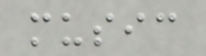music
